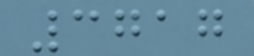3717
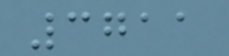3711
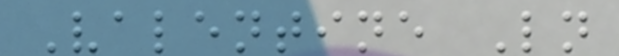Valentine Ln
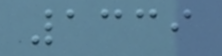1339
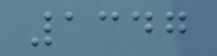1347
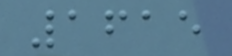1615
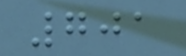701
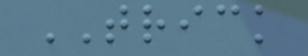TRICK
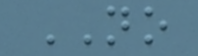NO
